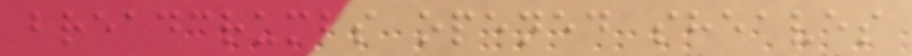breadcrumbs opened sheaves
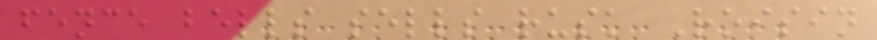fence bells sells rusk Roisin
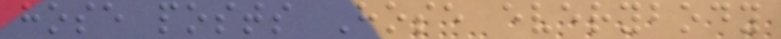hose posts Hose everybody
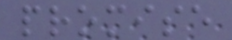promise
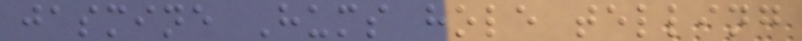jasmine Hums hole telling
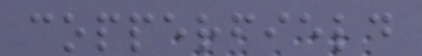copperfield
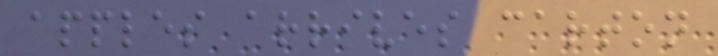apples arrives carton
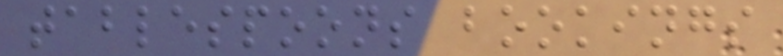tablespoons bookings
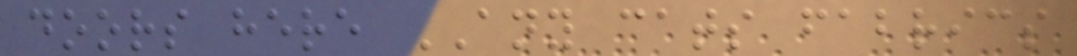doors here ANY cats fabrics
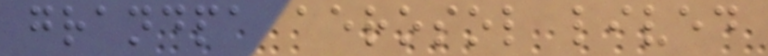grandpa aerosol lived
